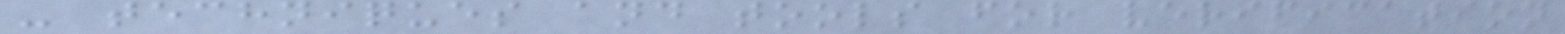- techniques and tools for verification
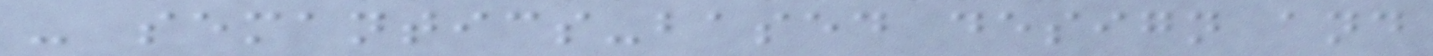- semantics-based design and
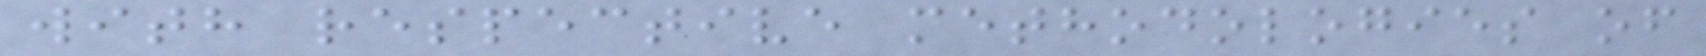with respective methodologies of
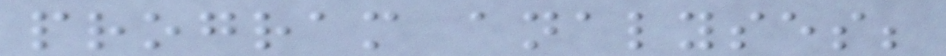program analyses;
